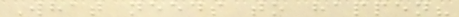What needs to happen?
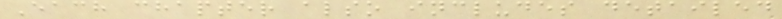Each chapter also includes detailed
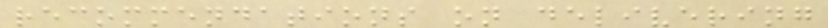recommendations on delivering
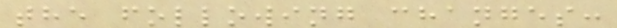the following changes:
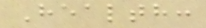Health:
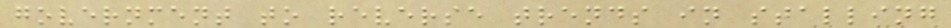government to reverse trends in stalling
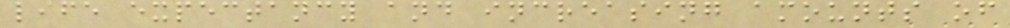life expectancy and increasing amounts of
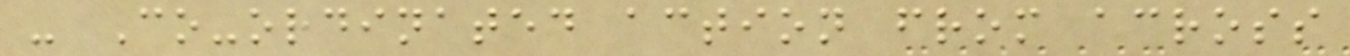- Co-ordinated action from across
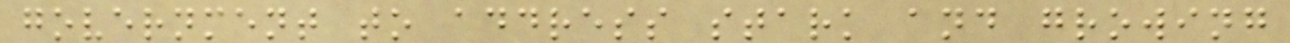government to address stark and growing
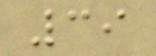39
